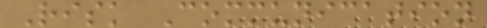Risk Communication
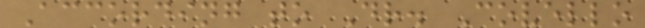According to Dr. Covello
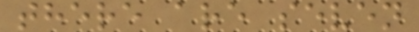there are seven
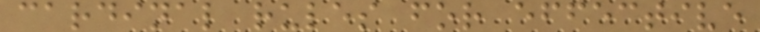cardinal rules for effective
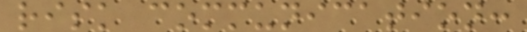risk communication:
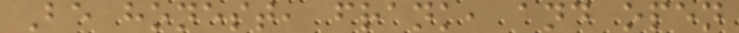Be honest, frank, and open
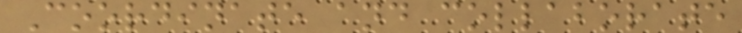Coordinate and collaborate
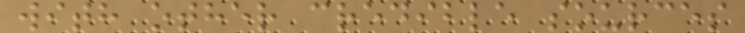with other credible sources
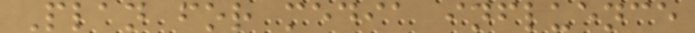Plan for media influence
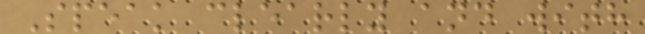Speak clearly and with
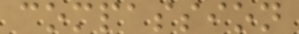compassion
